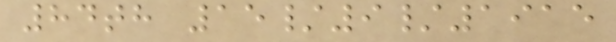84th 15/9/1915
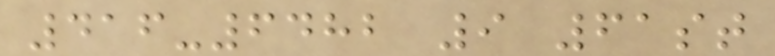416-6482 9 61st
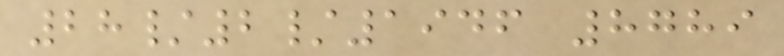28/2/1946 8789
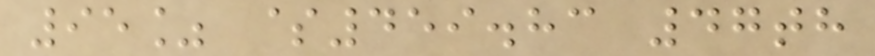95% $459.83 47th
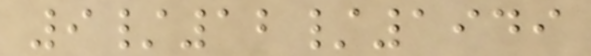9/12/1949
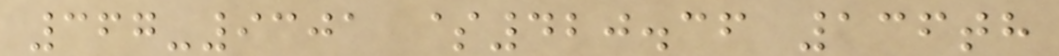367-9301 $420.36 136th
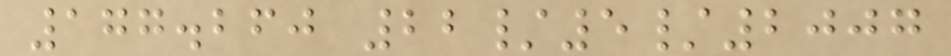177.260 22/5/2007
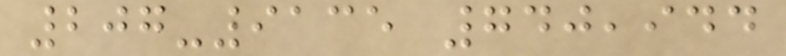207-9135 740,944
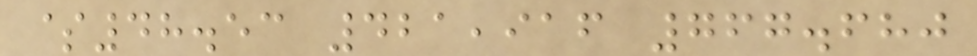$48.53 421,916 767.680
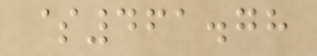$461.78
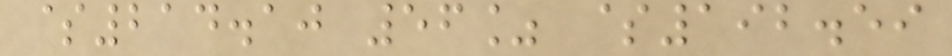$214.10 56% $192.59
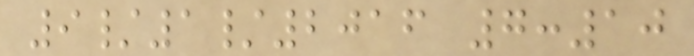9/1/2016 7:10
